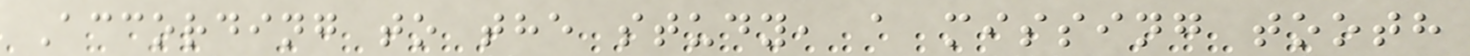According to the study, a missing tooth
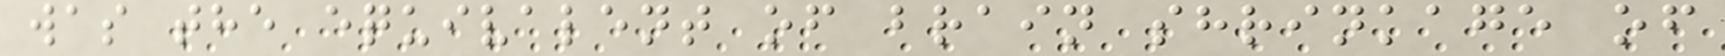was the equivalent of brain shrinkage of
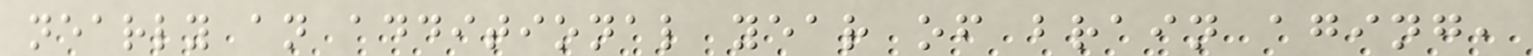nearly an additional year of brain aging,
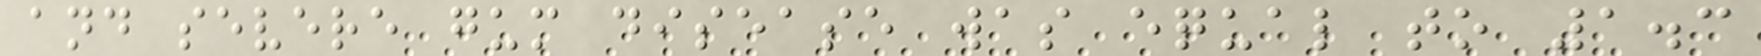and severe gum disease was equal to 1.3
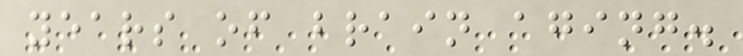years of brain aging.
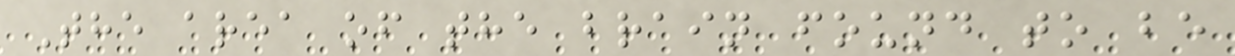The area of the brain found to be
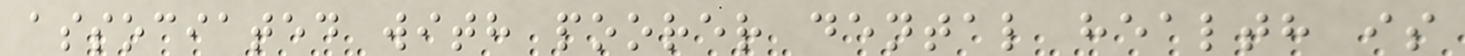associated with poorer dental health is
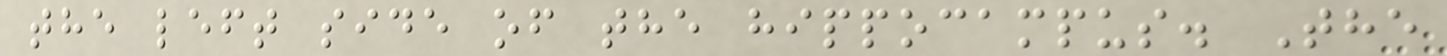the left side of the hippocampus. The
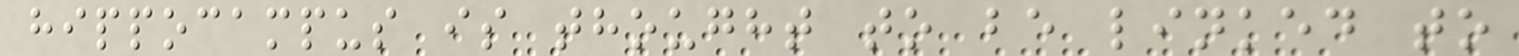hippocampus is thought to be linked to
